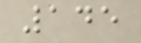145
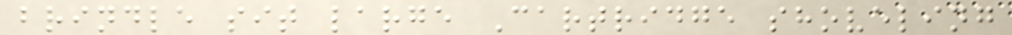brindle sit large Cartridge shoveling
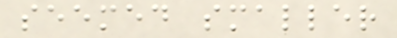seemed smaller
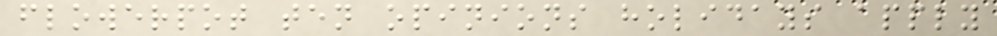flowerpot ten opinions holidays apply
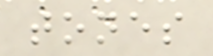tones
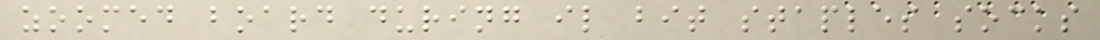zoomed board during il bit staples socks
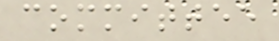committee
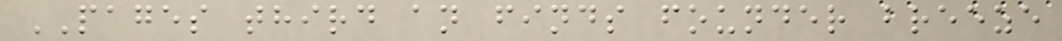PAGES third an finds founder breeze
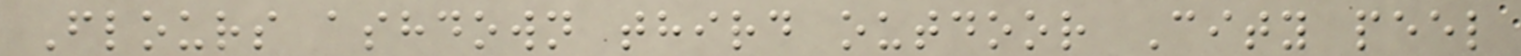Flours ashdown third outdoor City peel
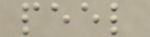peel
